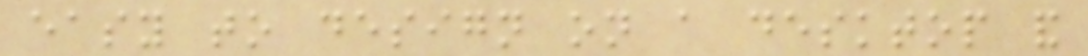easy to design on a desktop and
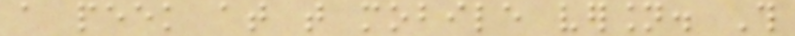a peek at that mobile version. This
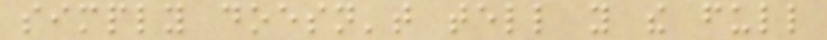simply doesn't tell you the full
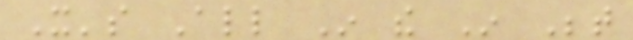It's All In the In Between
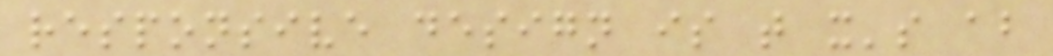responsive design is that it's about
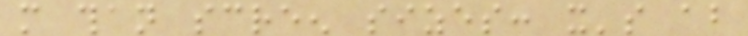more than screen sizes: it's about
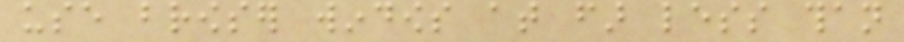use browser windows at far less than
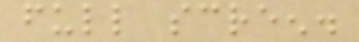full screen.
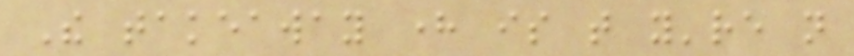The takeaway here is that you're not
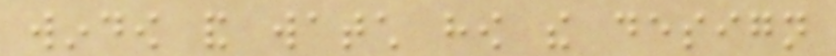window and watch how the design
